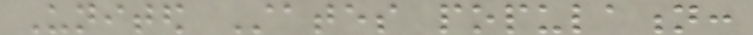United States population:
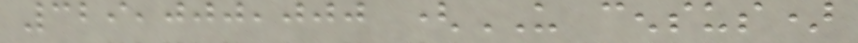329,000,000 (US census)
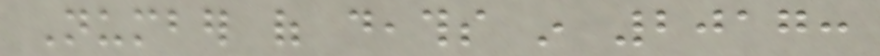Number of deaths in 2017:
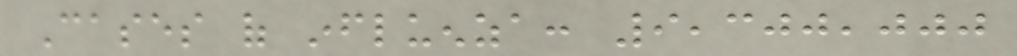Cases of influenza: 9,300,000
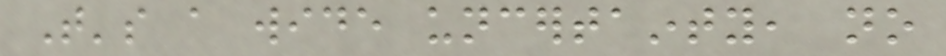That's a wide uncertainty, no
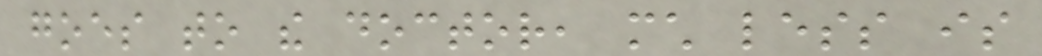goes to the doctor, much less is
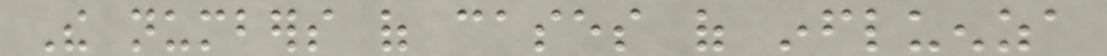The numbers of cases of influenza
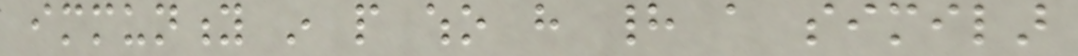immunity in people who have had a similar
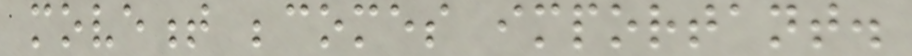movement becomes important.
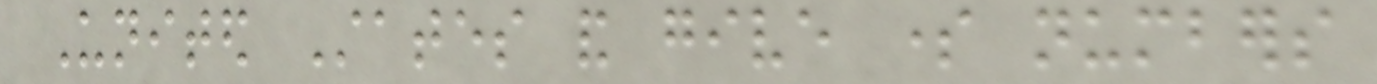United States and give some numbers
